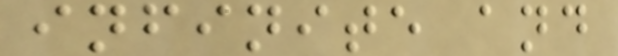infinite and
